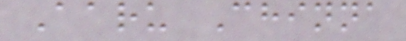Aaru Chinna
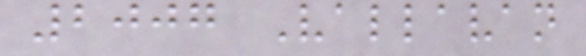2007 Vallavan
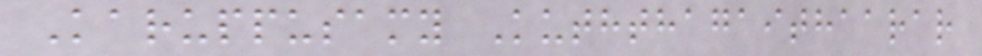Karuppusamy Kuththagaithaarar
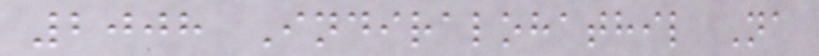2008 Indiralohathil Na
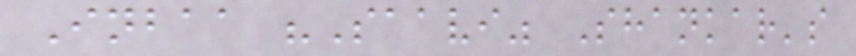Inbaa "Saavi" Shankar's
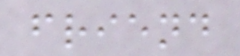friend
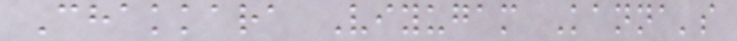Chakkara Viyugam Kanna's
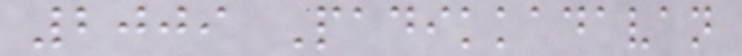2009 Padikkadavan
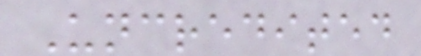Uncredited
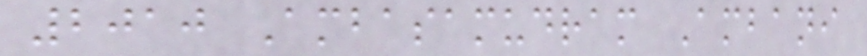2010 Ambasamudram Ambani
